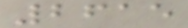2615
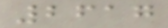2617
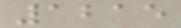1215
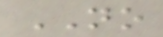NO
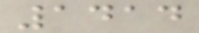1414
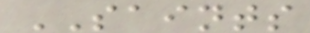SAINTS
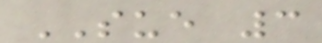SUE 3
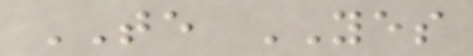TE YES
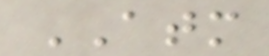ATM
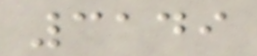3149
